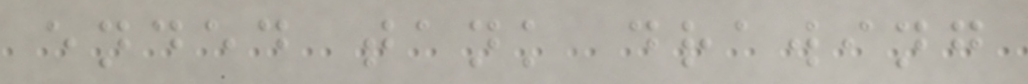ended tank drawing
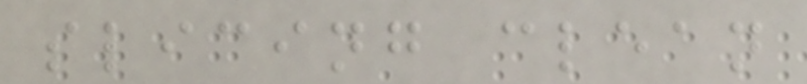slicing clean
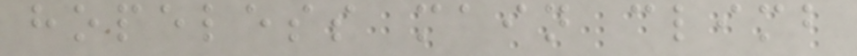hopeless main climb
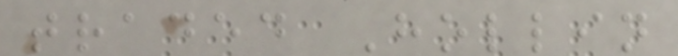traded Hollin
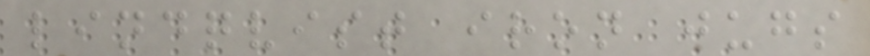lindqvist iron jugs
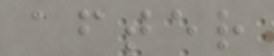after
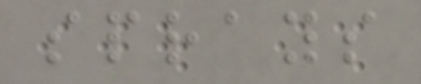sprays
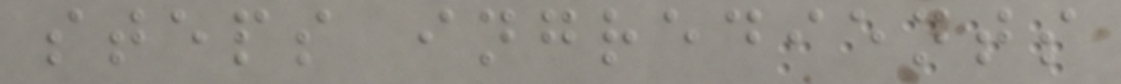steps ingredients
